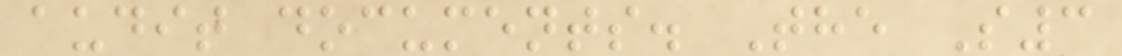audit documents. The S3
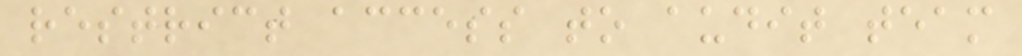restrict access to audit team
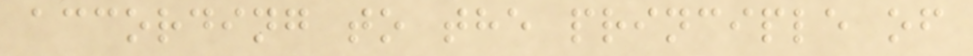according to the principle of
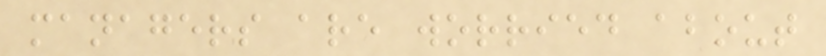managers are worried about
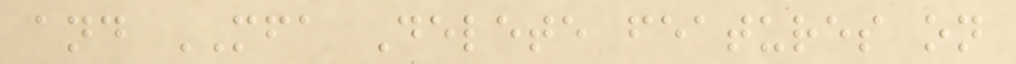and MFA Delete features on
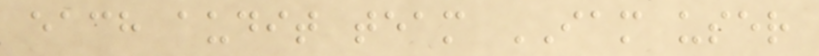each audit team IAM user
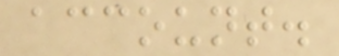account.
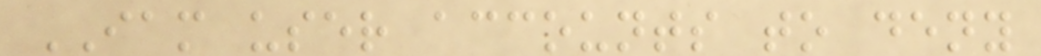IAM user accounts to deny
